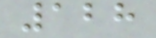128
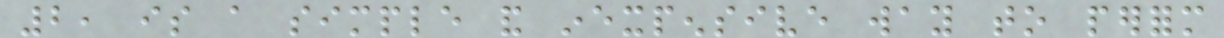2, is a simple and inexpensive way to perform
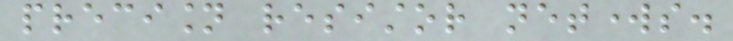precision resistor networks.
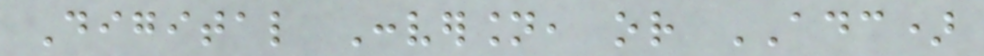Digital Conversion, or ADC)
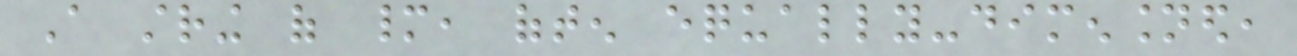A string of many, often equally-dimensioned,
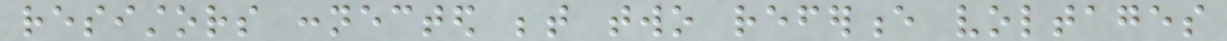resistors connected between two reference voltages
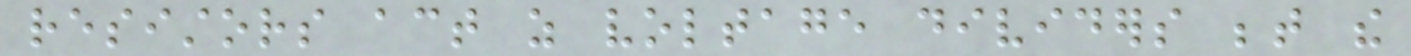resistors act as voltage dividers between the
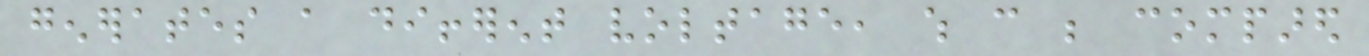generates a different voltage, which can be compared
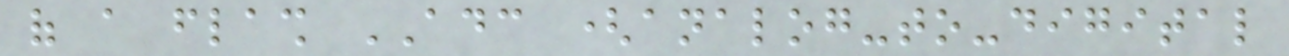of a flash ADC (analog-to-digital
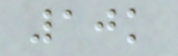10k
